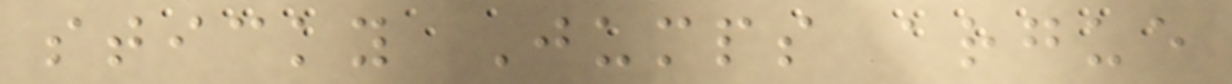sticky Jumps argue
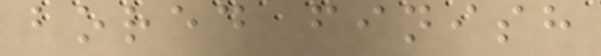bored finish
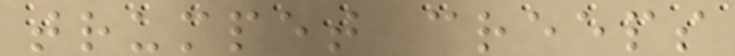trumpet creeps
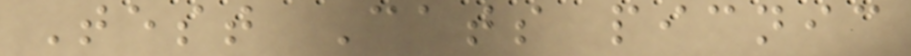Test Cats picnic
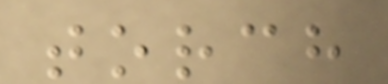torch
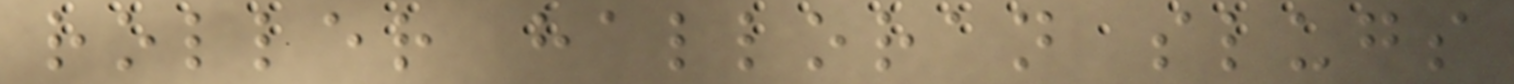roller halloran slugs
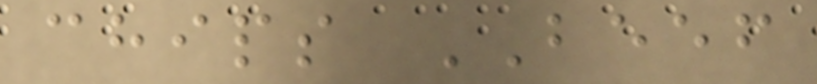chips BEEF
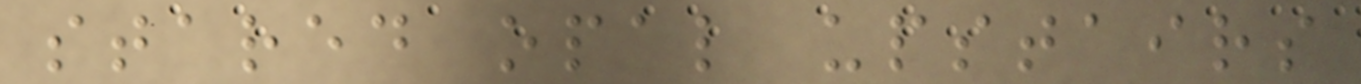stared opal upstairs
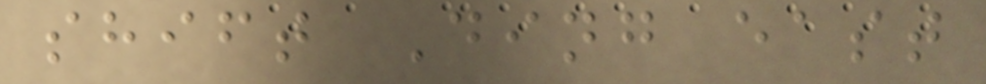shift Ding east
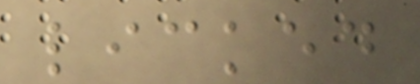licked
